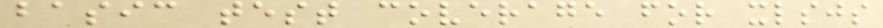basic test coverage for xlsjs
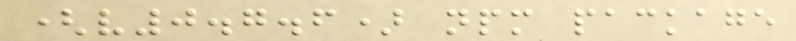(v0.7.6) npm package
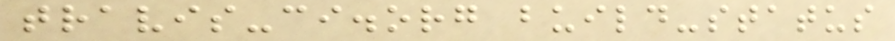travis-ci.org build-status
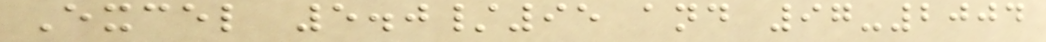Excel 5.0/95 and 97-2004
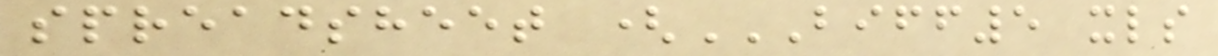spreadsheet (BIFF5 XLS
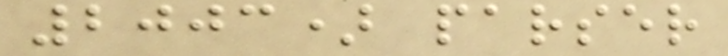2003) parser
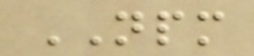NPM
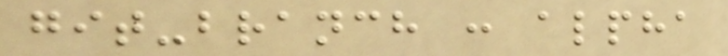git-branch : alpha
